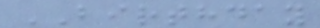BIRTHDAY
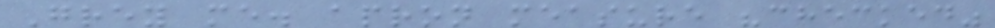Grey me. apron measure "checked"
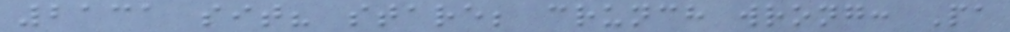2131 sit? stare; crunch wrong: Pa
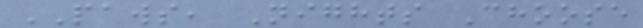PAWS, Nights Choose
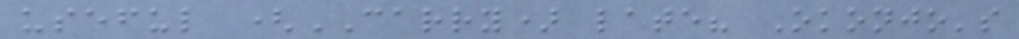useful (CARRY) late? Okonjo's
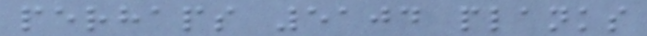perhaps 5104 planks
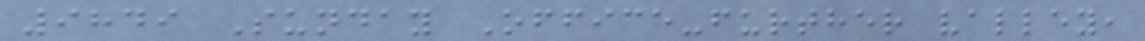9849 Sunday Office-further valley,
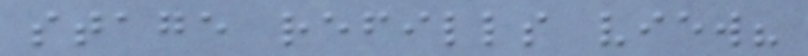stage refills view?
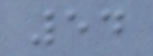54
